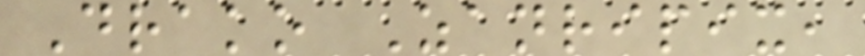Drako Zanripix,
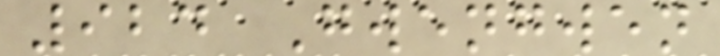924 Gwengwen
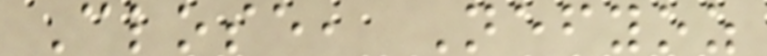Close, Nefyoz
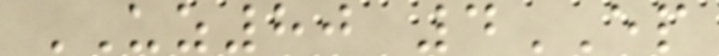UZ80 4EP
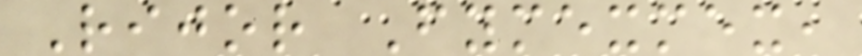Rijor Fymexmex,
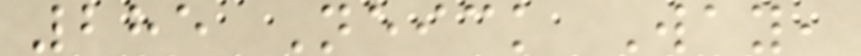285 Neick Way,
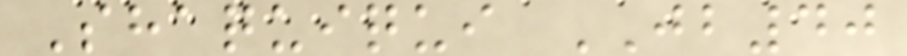Shaquiqui JB40
